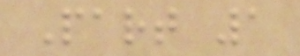Part 1
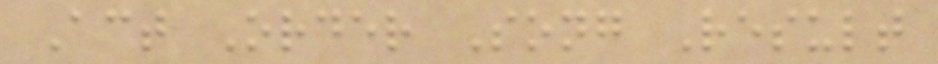Act Order Song Result
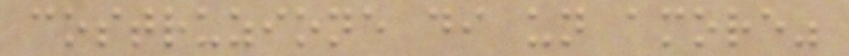costruzione di un amore"
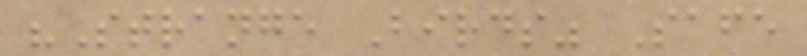"Strange Birds" Safe
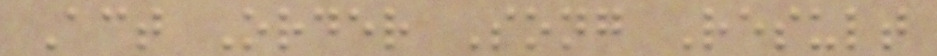Act Order Song Result
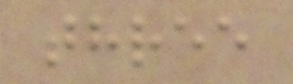three
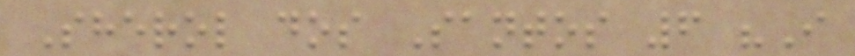Sherol dos Santos 6 "I
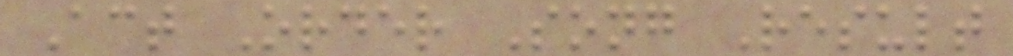Act Order Song Result
